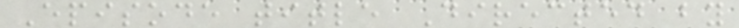Episode title Directed by
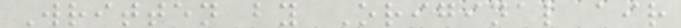Written by Original air
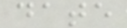date
